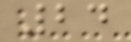24
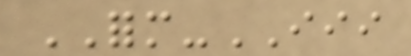FORM-III
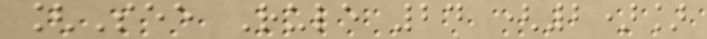[See Rule 24 (2)]
